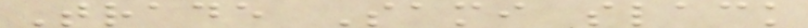Trade Sami slack
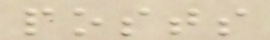posts
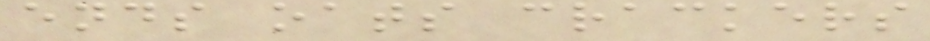ends oats crackers
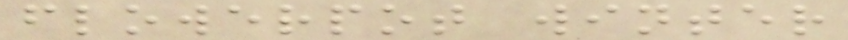flowerpot winter
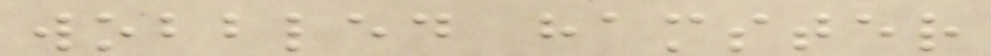wobbled hamster
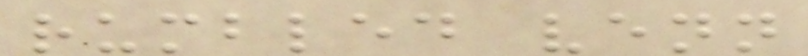rumbled venn
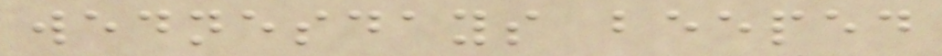wednesdays beeped
